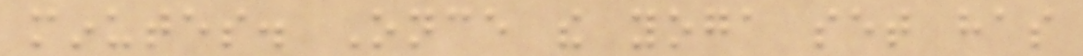minutes. Once the yoga set has
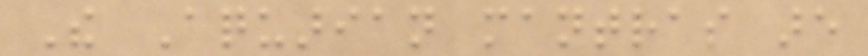The Aquarian mantras are
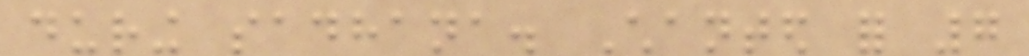during sadhana. Chanted for 7
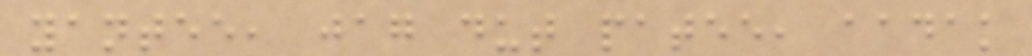yantee, jag dut patee, aadak
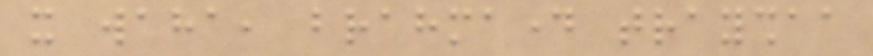it waha, brahmaday trayshaa
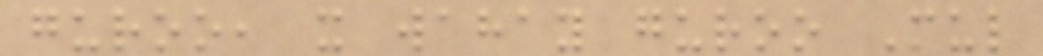guroo, it wahay guroo Mul
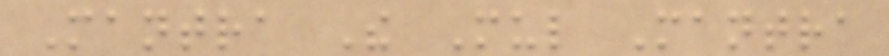Mantra The Mul Mantra
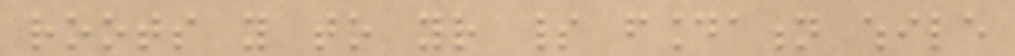roots you to your spirit foundation while
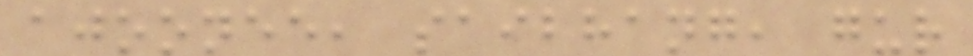ajoonee, saibhang, gur
